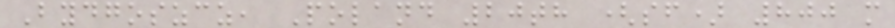Bydgoszcz, Poland 20th (sf) 800 m
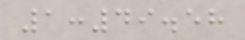1:49.58
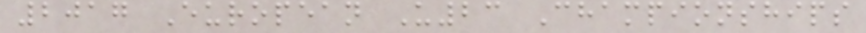2017 European U23 Championships
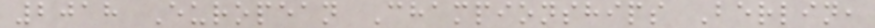2018 European Championships Berlin,
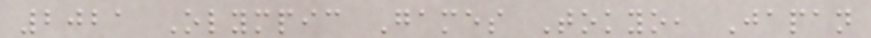2021 Olympic Games Tokyo, Japan
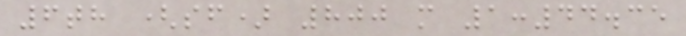6th (sf) 800 m 1:44.35
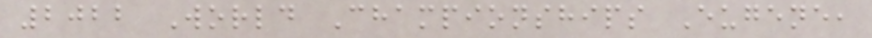2022 World Championships Eugene,
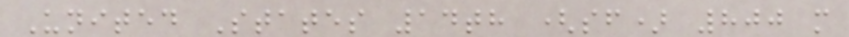United States 14th (sf) 800 m
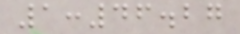1:46.27
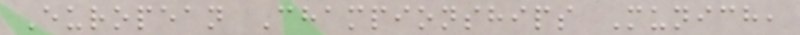European Championships Munich,
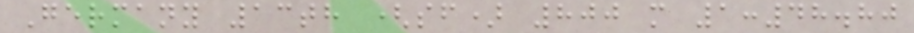Germany 13th (sf) 800 m 1:48.80
